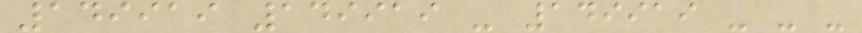149919 149919 - 149919 - - -
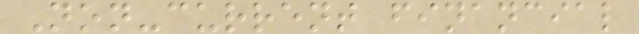Non-current financial
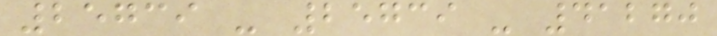25739 - 25739 - 41270
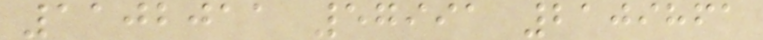1102011 57991 2109861
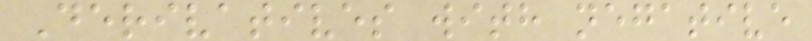Derivatives with negative
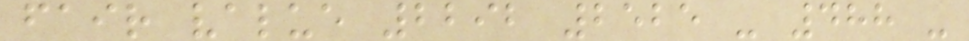fair value 2292 2525 - 488 -
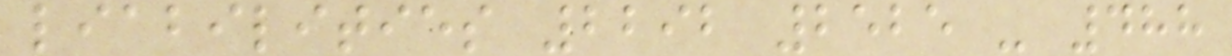liabilities 2292 2525 - 488
